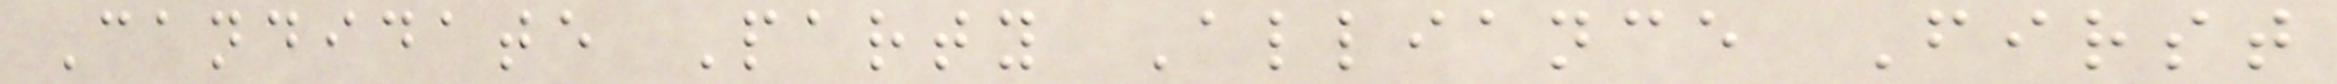Candidate Party Alliance First
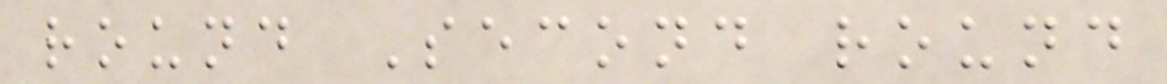round Second round
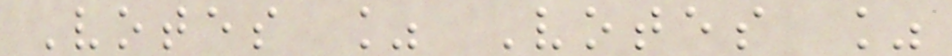Votes % Votes %
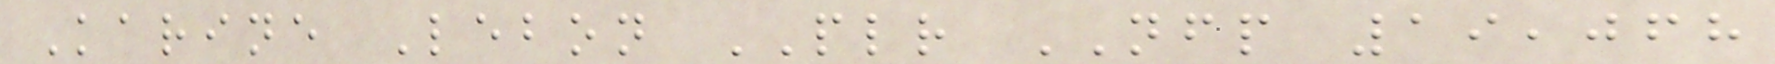Karine Lebon PLR NFP 19,068
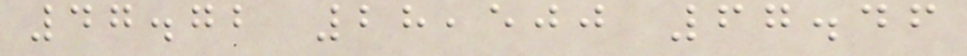47.72 28,500 67.46
